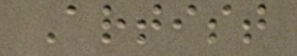Artist
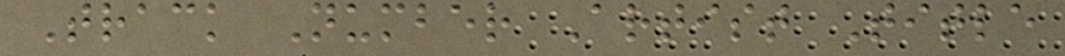Track Number Artist Title
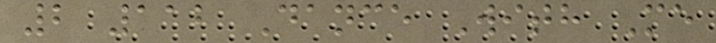2 112 Dance With Me
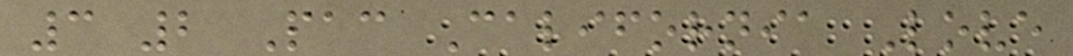3 2 Pac California Love
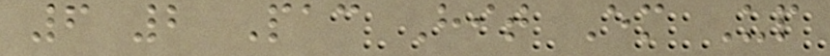6 2 Pac Hit Em Up
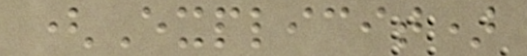(Explicit)
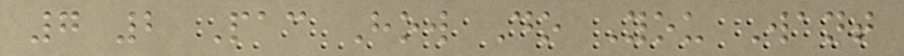7 2 Pac How Do You Want
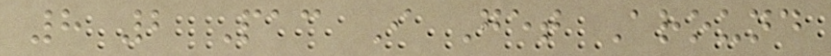8 2 Pac I Get Around
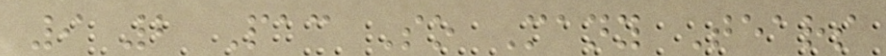9 2 Pac So Many Tears
